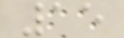15
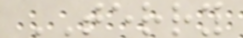TERRY
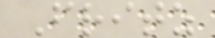Fritz
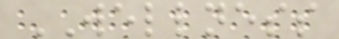WELLNESS
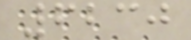6230
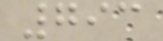793
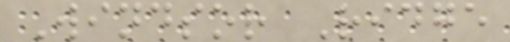Windsor Ridge
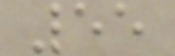55
